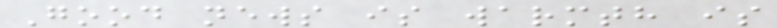Good news is warmth is
